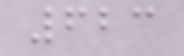623
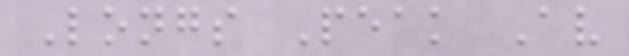Longs Peak Av
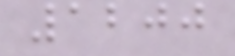1200
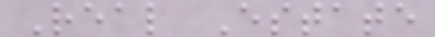Real Estate
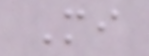Mi
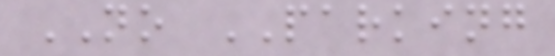NO PARKING
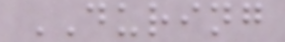DURING
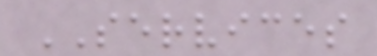SERVICES
